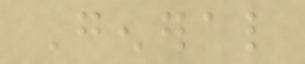General
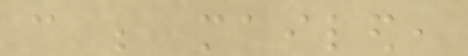can be mailed,
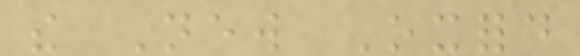the New Oxford
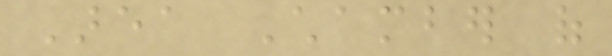Area Chamber of
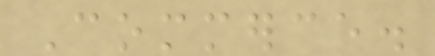Commerce.
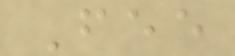Fee
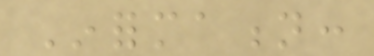Information:
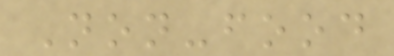Non-food
